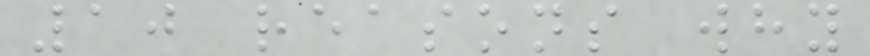10 reasons why
